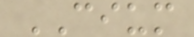CIUM
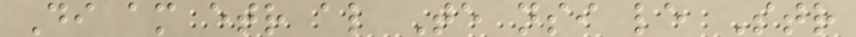Di am etr al Te nsi le Str
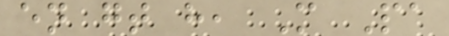en gt h, M Pa
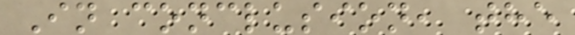In conclusion, the
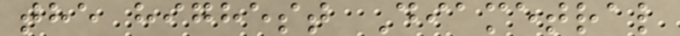the highest Diametral
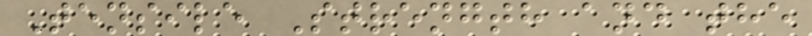Tensile Strength and the
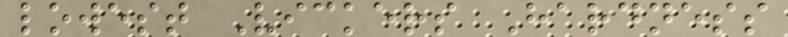lowest Vickers Hardness
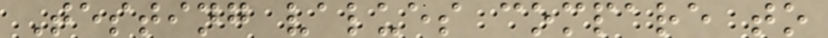Testing values compare to
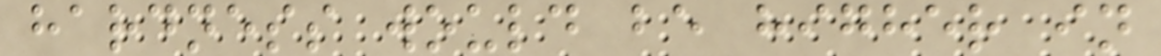hardness would be higher in
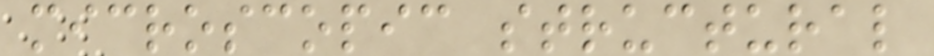microscopic structural
